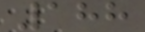188
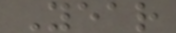Year
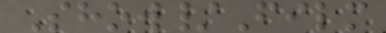Show/Film
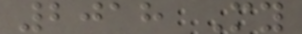2018 My
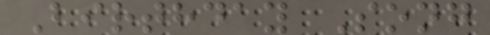Birthday Song
